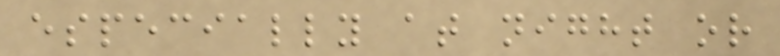especially at night or
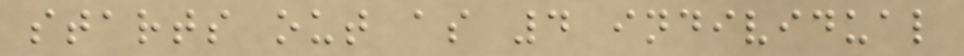starts out as 4 individual
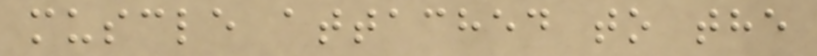muscle attached to the
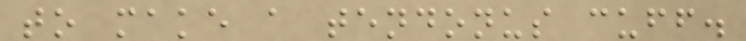to make a tendonus cuff.
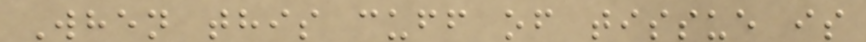When this cuff of tissue is
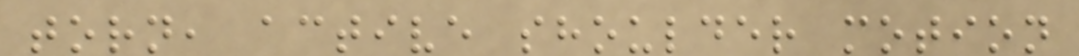torn, active shoulder motion
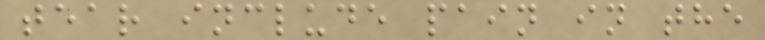tear include pain in the
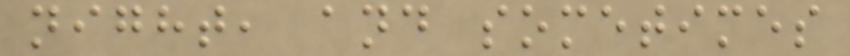night, and sometimes
